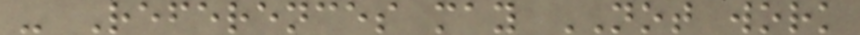- References may NOT work
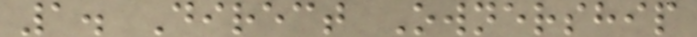1. Direct Ownership
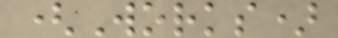(Works)
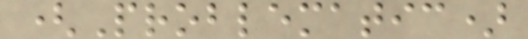(Problematic)
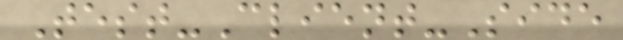Test-Client-Side
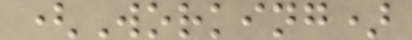(Working)
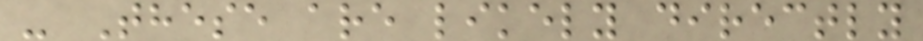- These are likely directly
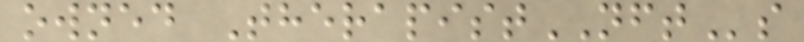owned TherapistNFTs
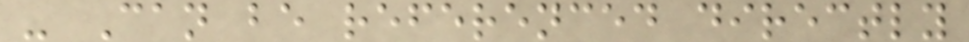- Can be referenced directly
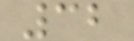32
